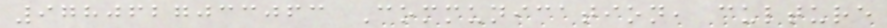9780627033063 Communication, culture
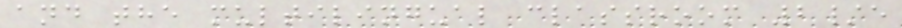and the multilingual classroom 2/e
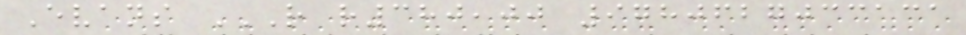Evans R R380,00 9780627033131
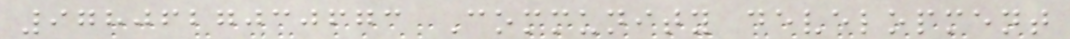9780627030673 Community development
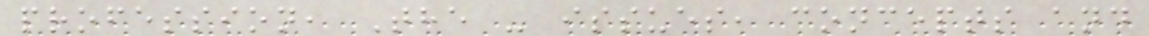profession, The - issues, concepts and
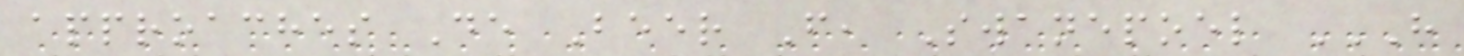approaches De Beer F, Swanepoel H
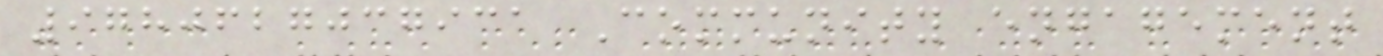9780627037931 Community engagement
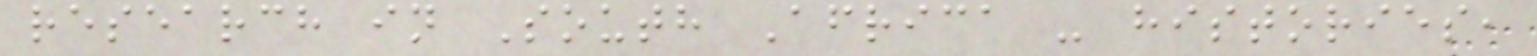research in South Africa - histories,
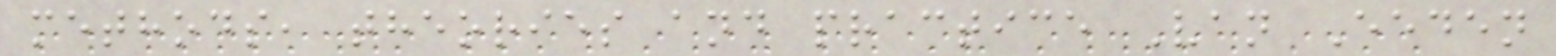methods, theories and practice Van Eeden
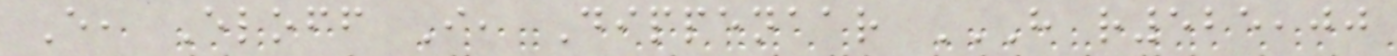E, Eloff I, Dippenaar H R525,00
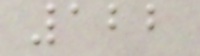122
